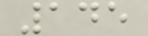145
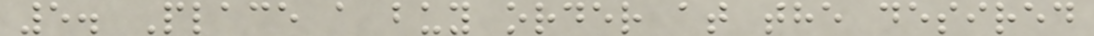5. Place a buy order at the desired
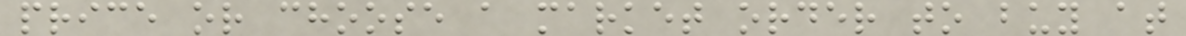price or choose a market order to buy at
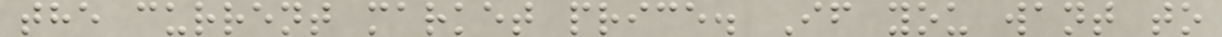the current market price. If you want to
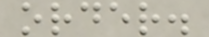order.
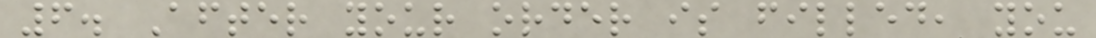6. After your order is filled, you
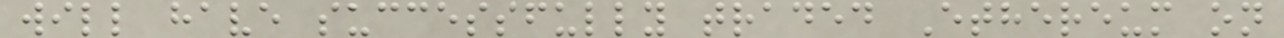will have successfully traded Ethereum on
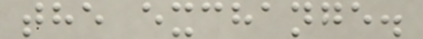the exchange.
